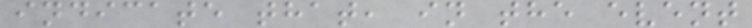indicate that, in the event
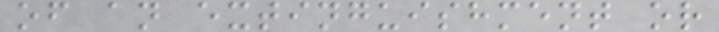of an extinguishment or
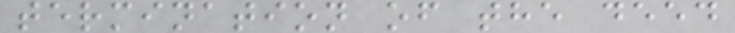termination of the deed
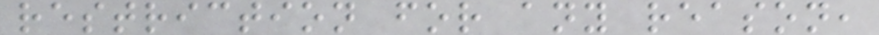restriction for any reason,
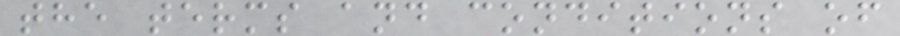the terms and conditions of
